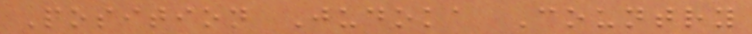Position Judoka Country
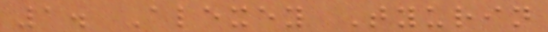1. Alexey Tyurin
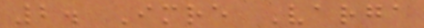2. Imre Varga
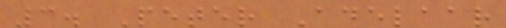3. Peter Adelaar
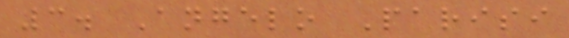3. Angelo Parisi
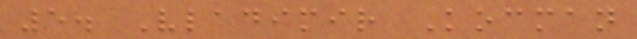5. Vladimir Kocman
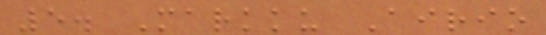5. Markku Airio
